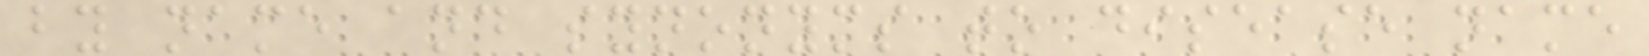by name and synonyms to disease name
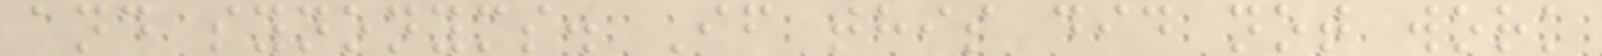and synonyms. If this did not work
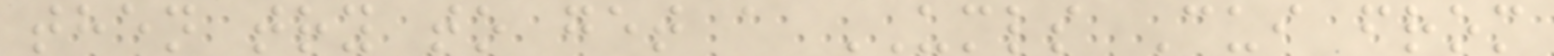then try to get a UMLS Cui from
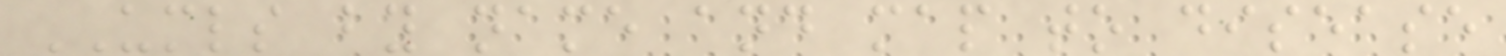UMLS by name and map to disease
